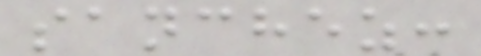sanchez:
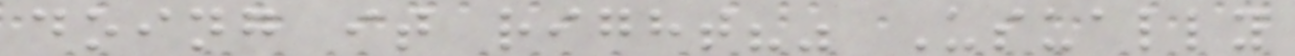doing it right?" Usually
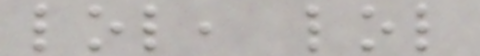lol, lol
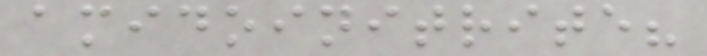amidoinitrite?
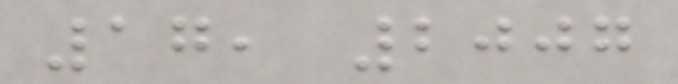17, 2007
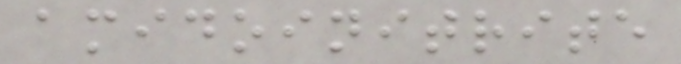amidoinitrite
